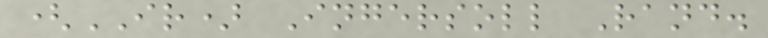(IR) Ingersoll Rand.
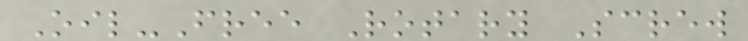Oil-Free Rotary Screw
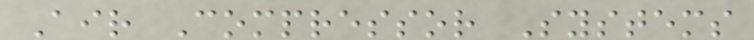Air Compressor Systems
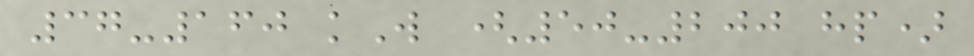37-160 kW (50-200 hp)
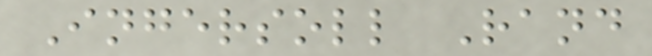Ingersoll Rand
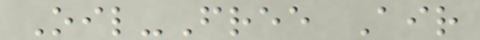Oil-Free Air
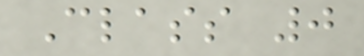Class 0
